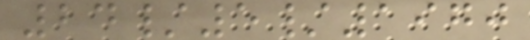24/5/1970
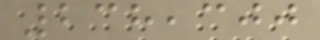238,300
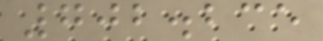702.235
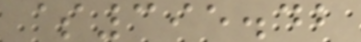$395.42
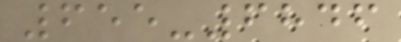655-6846
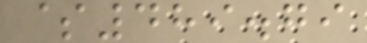$489.79
